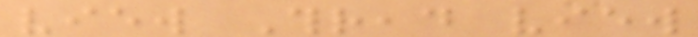view Thread view
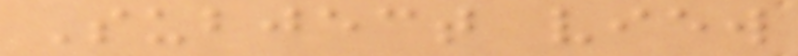Subject view
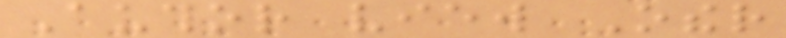Author view Other
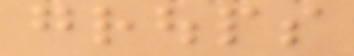groups
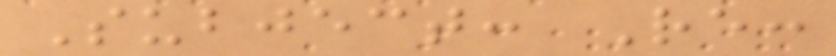Subject: Re:
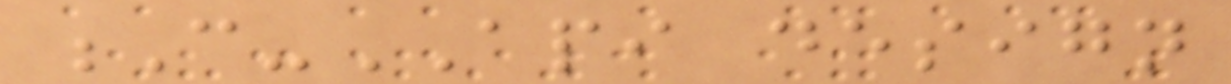C-API design
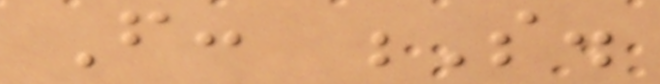From: S.
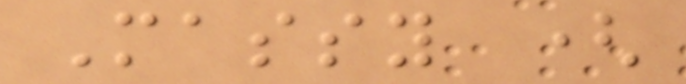Massy (
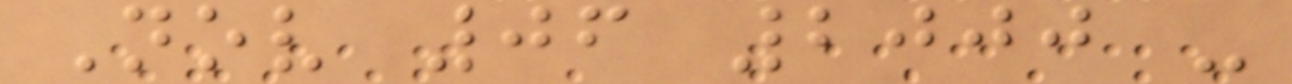Nov 06 2000 -
